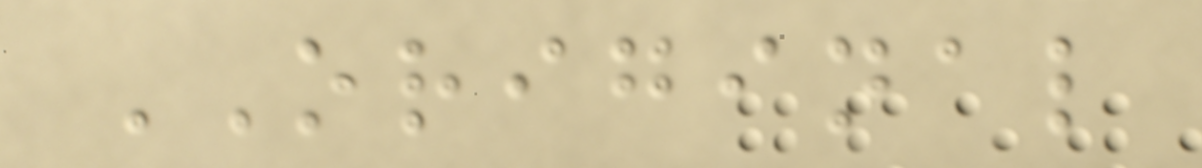ORIGINAL
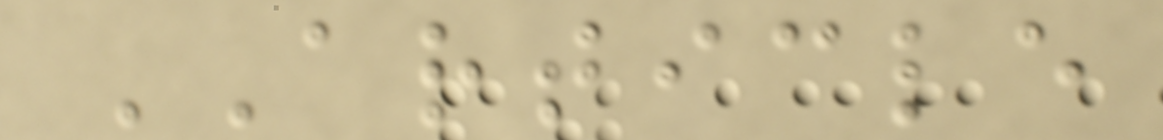ARTICLE
